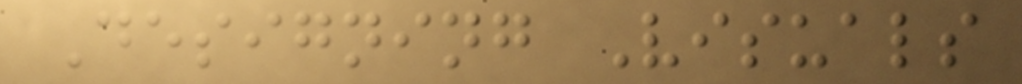Designing Visuals
